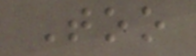Too
